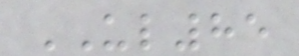UL85
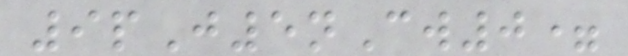9pJ5nCw0=
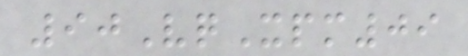90VqXpm09
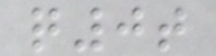q0t
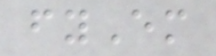fyEm
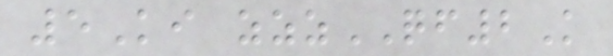5Ki zzzQF2K
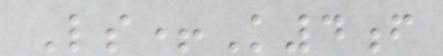Ls+K4f
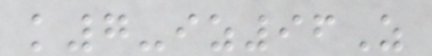k7-iz96Z
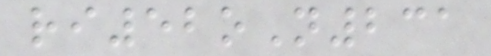ri52oN231
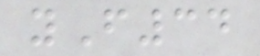yF34
